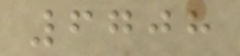6708
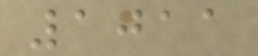1011
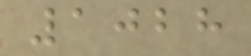1028
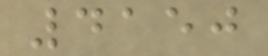4150
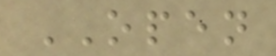OPEN
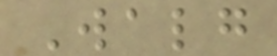Walg
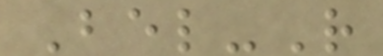Bel-R
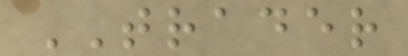TRADER
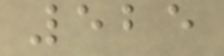525
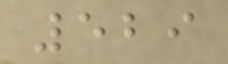529
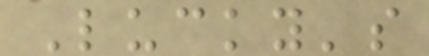Lucky's
